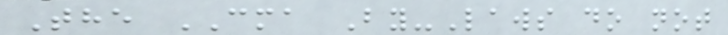The CMA By-Laws do not
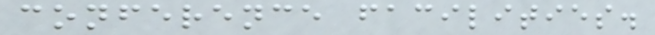conference facilities.
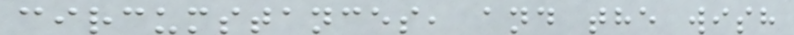circumstances, and the wish
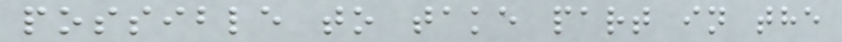possible to take part in the
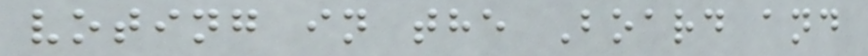voting in the Board and
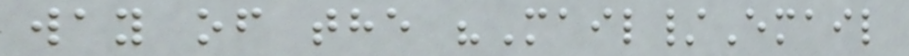way of the "Mail/Email
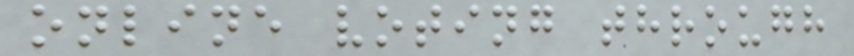online voting through
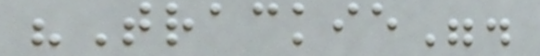"Trackie".
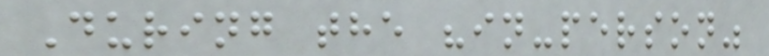During the "in-person"
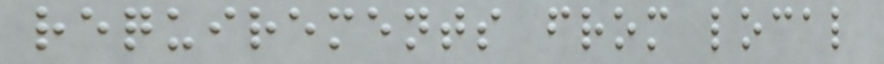requirements from local
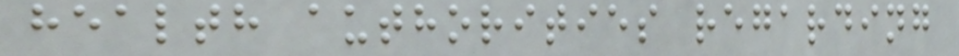health authorities regarding
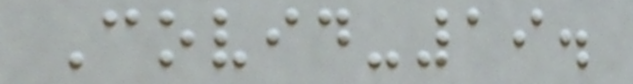Covid-19.
